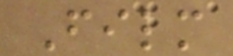Film
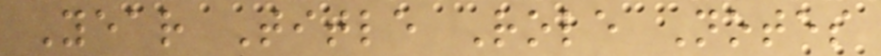Year Title Role Notes
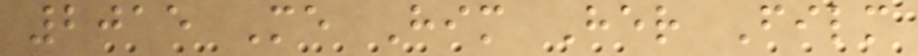2015 Me Him Her Film
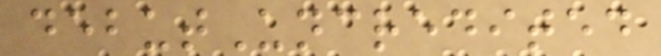debutUncredited
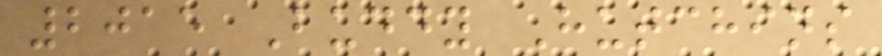2015 Buddy Hutchins
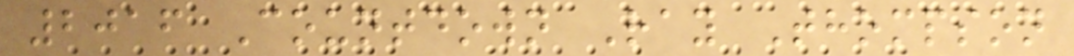2016 Countdown Ray Thompson
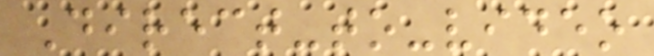Direct-to-video
